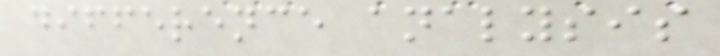difference analysis
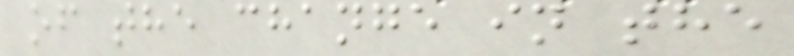of the change in the
